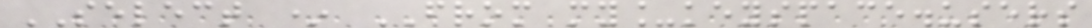SELECT * FROM my_keyspace.users
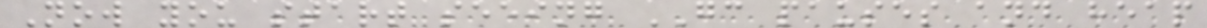Now you start seeing GC pauses and heap
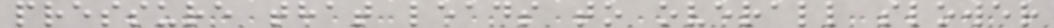pressure that leads to overall slower
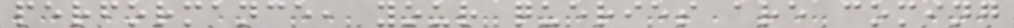performance, your queries are coming
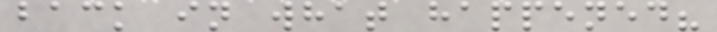back in what happened?
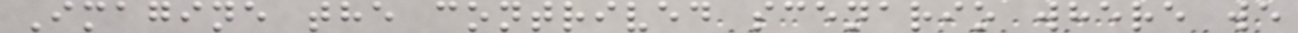Imagine the contrived scenario where we
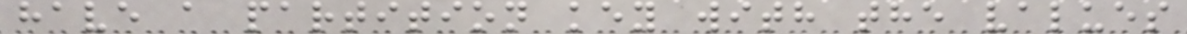have a partition key with the values
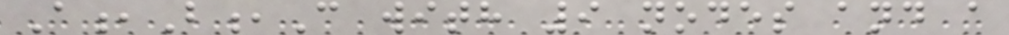A,B,C with 9 nodes and a
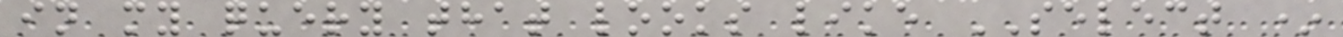in my query that looks like SELECT *
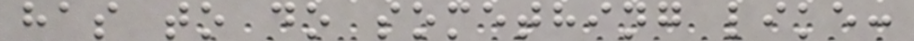has to do something like:
